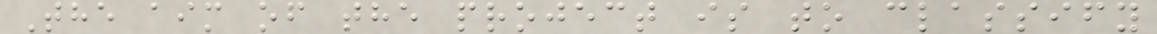The aim of the project is to classify
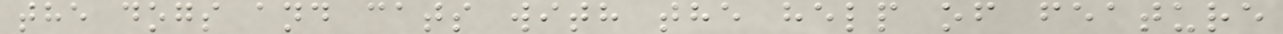the dogs and cats with the help of feature
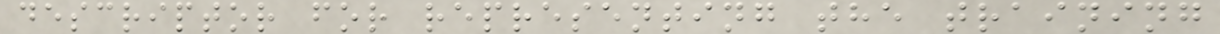descriptor for representing the training
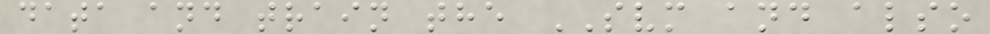data and train the SVM and also
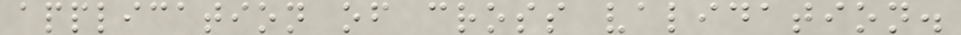application of cross validation.
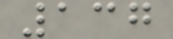137
